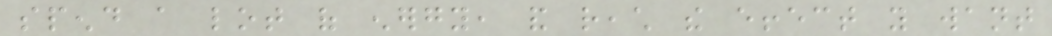spend a lot of energy, and reach the effect you want
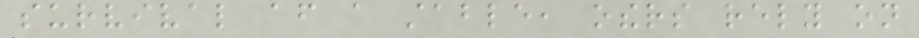survival after a stable, others rely on
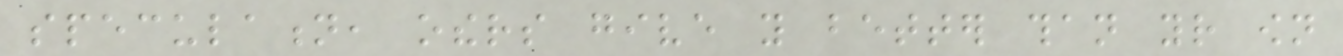speculation, others give you better than your own
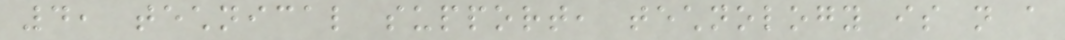4, technical support, technology is not a
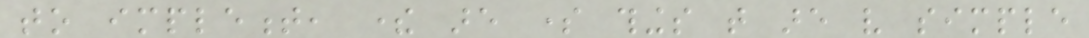to implement, there are some things that are very simple
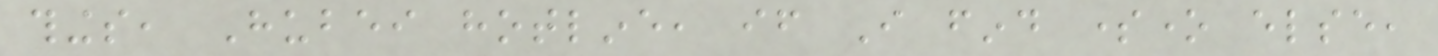things, Hubei hotline, if I find someone else,
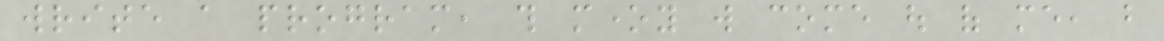write a program, this money will come out of me, but
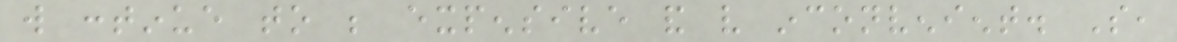will continue to be expensive and very inconvenient. So,
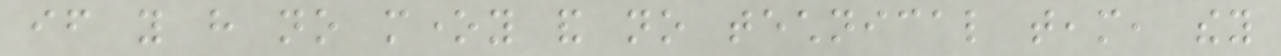if you have no money and no technical team, they
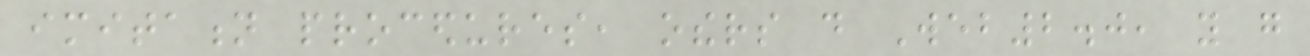imitation procedures, others do Web2.0, you go
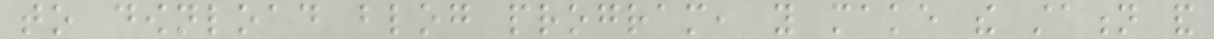to download blog program, you make the station and
